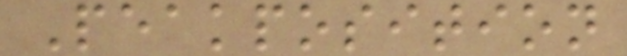Peakposition
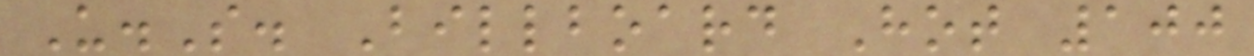U.S. Billboard Hot 100
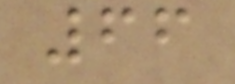66
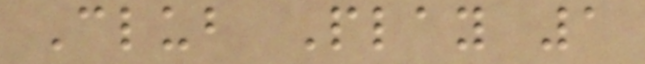Club Play 1
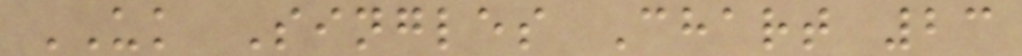UK Singles Chart 23
